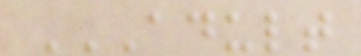ADULT
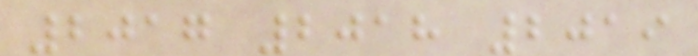2017 2018 2019
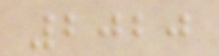2020
